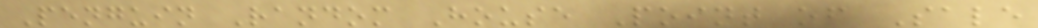Penguin Random House Point of Sale
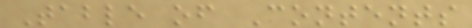Table of Contents
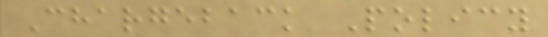Chargeback Policy
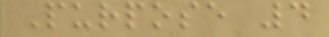Purpose 4
